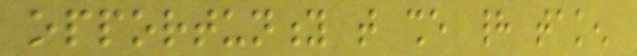opportunity that she had taken
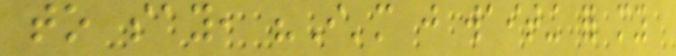to say, "I'm just waiting for my
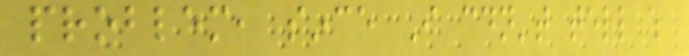problem, since I couldn't tell which
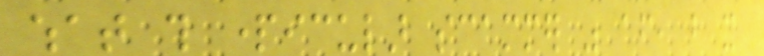what this particular scammer was after, but it
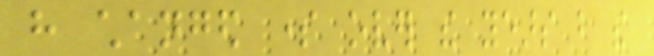have changed some over the years but the
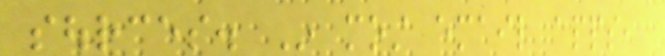sources. In most email apps,
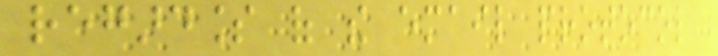regardless of the email protocol
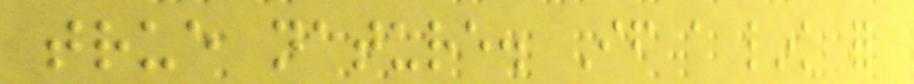true nature. If a link for
